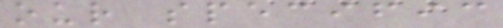our specific
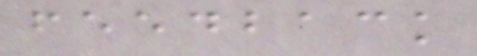feedback
